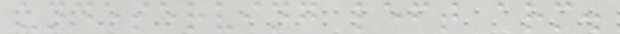undeserving left arm.
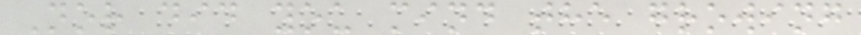Nor did you mind the growing
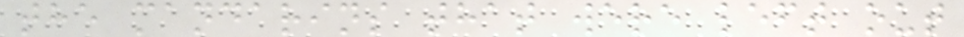the mandarins that were left out
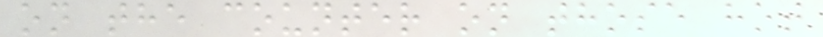on the counter on those hot
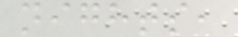nights,
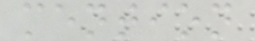mention
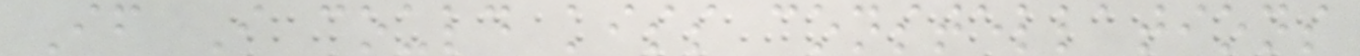If I could kiss constellations
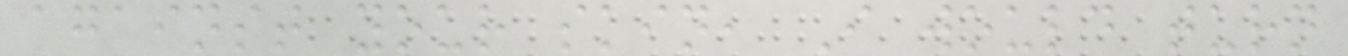against your skin, I would turn
